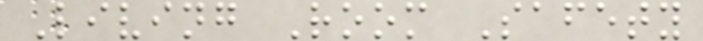Living Room Safety
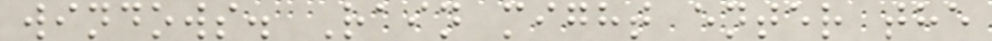windows. Rain might enter the
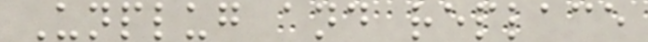Unplug and replace
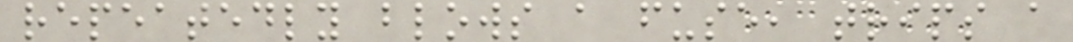repeatedly blows a fuse, trips a
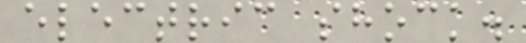electric shock.
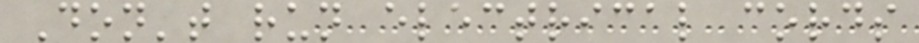Don't run electrical cords
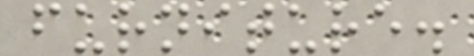furniture.
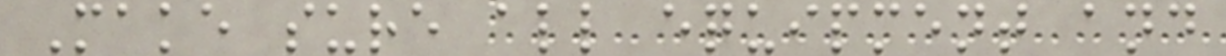Make sure all equipment and
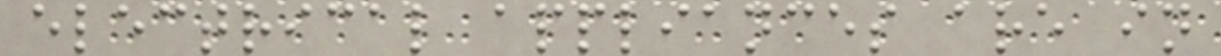electrical appliances are in
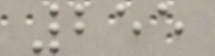255
